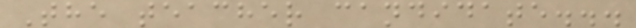The teacher candidate...
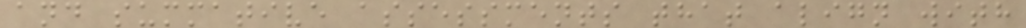and summative assessments that align with
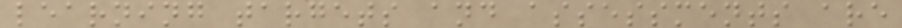learning targets and assessments are
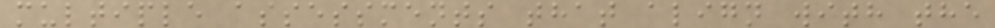multiple assessments that align with the
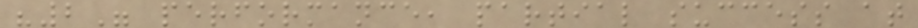"2" performance, partial success at
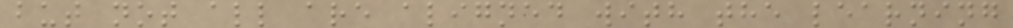but not all are aligned with the learning
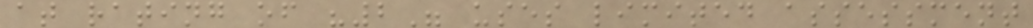at rating of "2" uses limited assessment
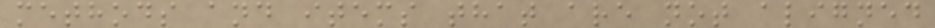methods and items that are not aligned
